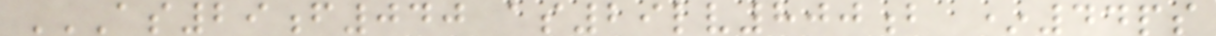AS29F040 AS29LV800B *44PS
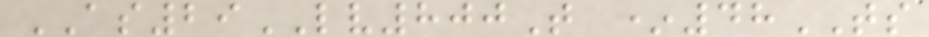AS29LV800T *48TS
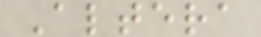Altera
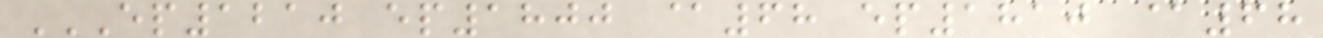EP1210 EP1800 @68 EP1810 @68
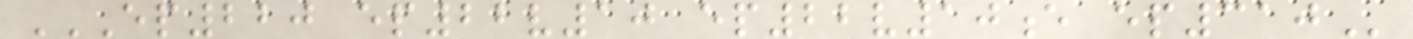EP220 EP22V10 EP22V10E EP310
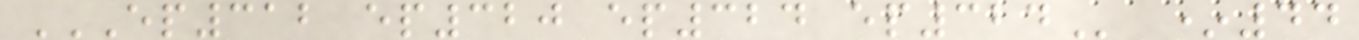EP312 EP320 EP324 EP324 *44
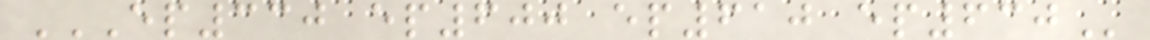EP330 EP600 EP610 EP630
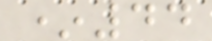*44
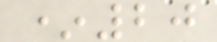*20
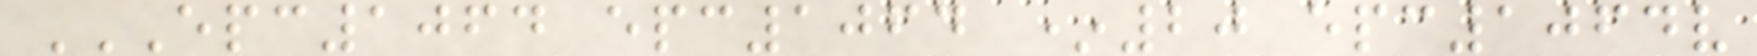EPC1064 EPC1064 *20 EPC1064V
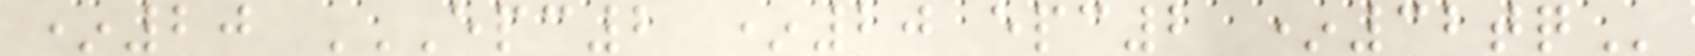*20 EPC2 *20 EPC2 *32TQ
